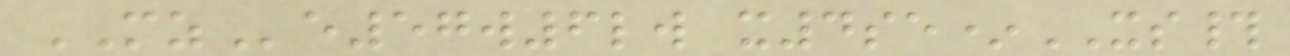MZe57w6lw x4se*XS#
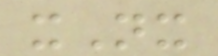xNx
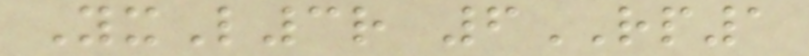YxL3r 6RP1
